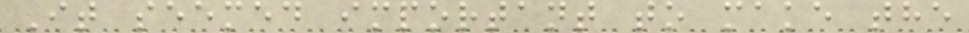It seemed important to make the
